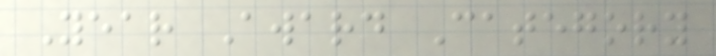Year Award Category
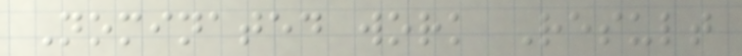Nominated work Result
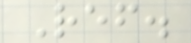Ref.
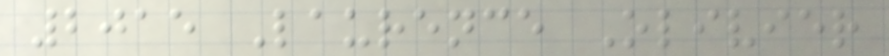2015 Laurence Olivier
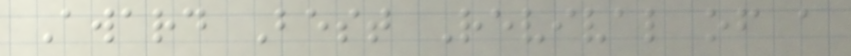Award Best Revival of a
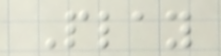Play
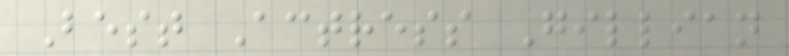Best Actress Gillian
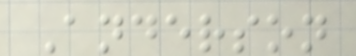Anderson
